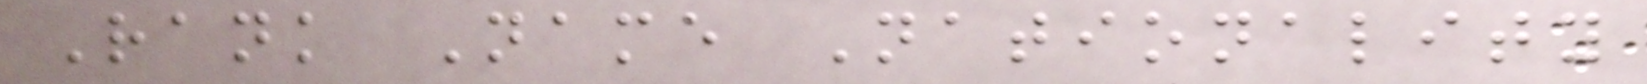Rank Name Nationality
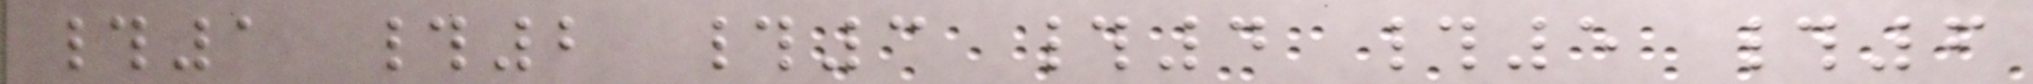#1 #2 #3 #4 #5 #6
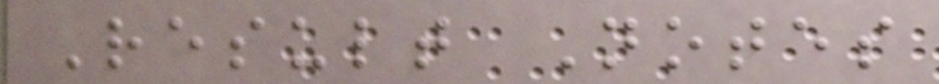Result Notes
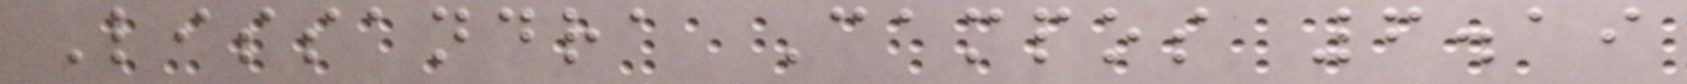Lissandra Campos 6.19
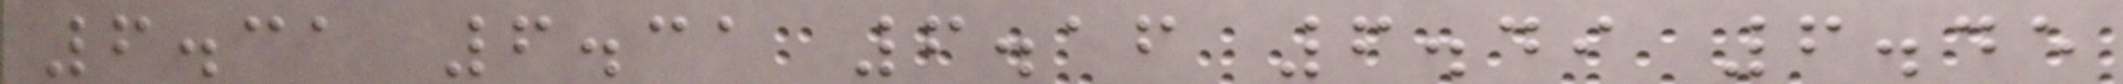6.31 6.31 6.16 6.49 6.45
